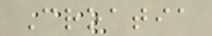Croatia
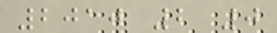2010 2 0
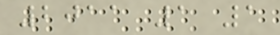2011 1 1
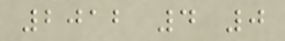2012 4 0
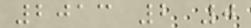2013 2 0
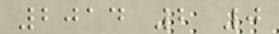2014 2 0
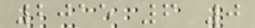2015 6 0
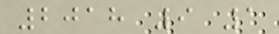2018 9 1
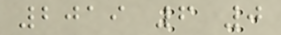2019 6 0
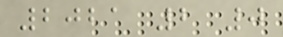2021 2 0
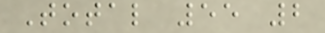Total 55 2
